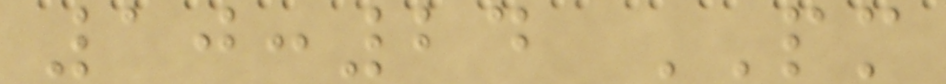10:24 PM
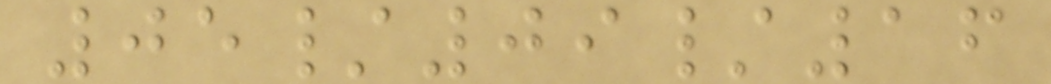05/09/16
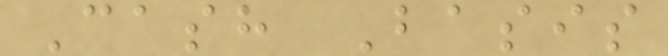Cash Basis
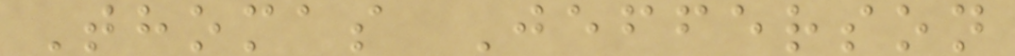Thomas Jefferson
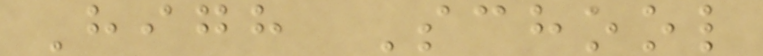High School
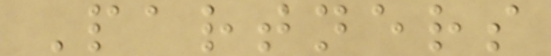Partners
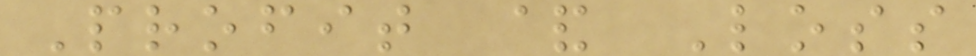Profit & Loss
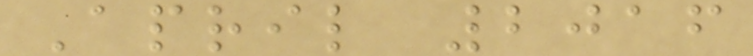April 2016
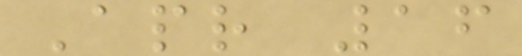Apr 16
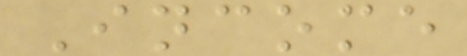Income
